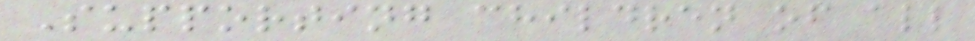Supporting children of all
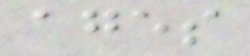ages
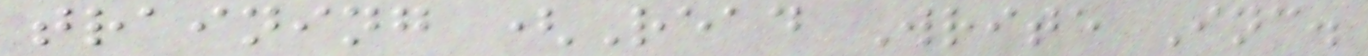training (Read Write Inc.
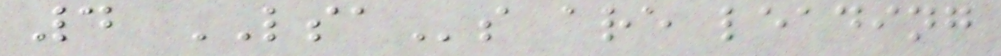4 LSAs are leading
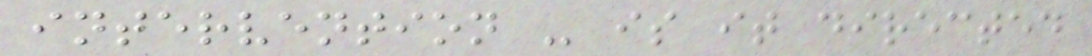intervention - is it directed
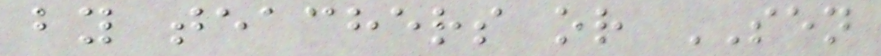by teachers or SEN
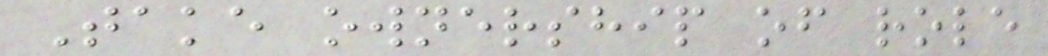Take ownership of role
